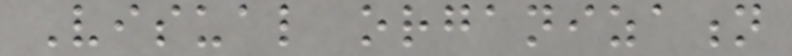Visual organization
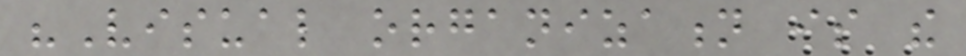"Visual organization is the
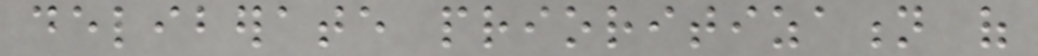deliberate prioritization of
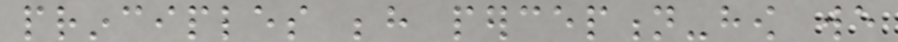principles behind perception-how we
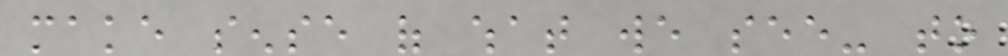make sense of what we see- to
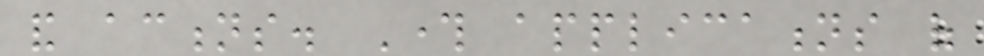and actions. Through applications of
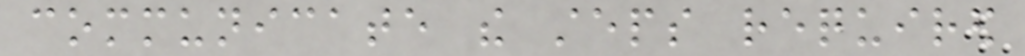communicate the steps required
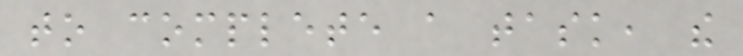to complete a task, the
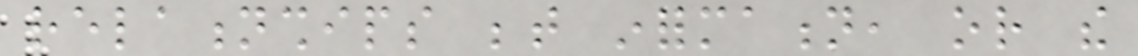relationships between information, or the
